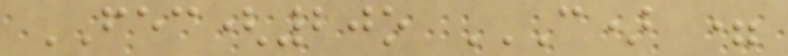FEC(20o C) =
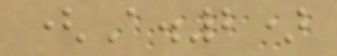(A.2)
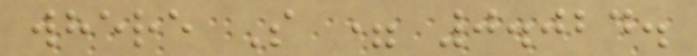where S = 0.024.
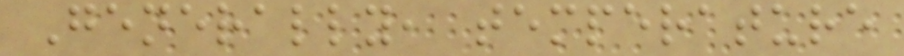Generally, temperature
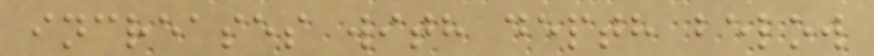increases with depth below
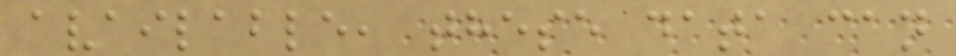available, these data can
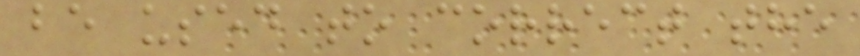be used to correct the
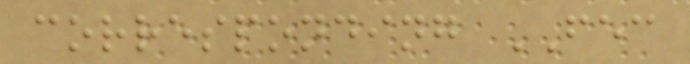corresponding FEC
